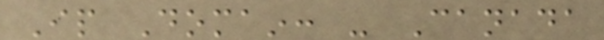Ip Domain: - Canada
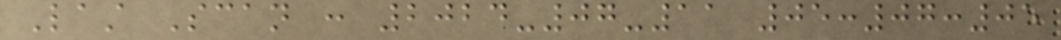Last Scan : 2024-07-11 05:07:05
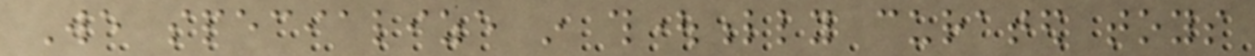We specialize in thoughtfully curated toys
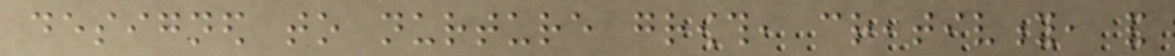designed to nurture growth, creativity, and
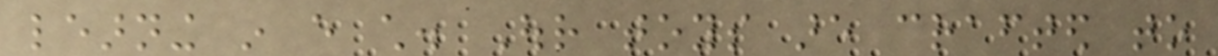learning in every child. Our toys are crafted to
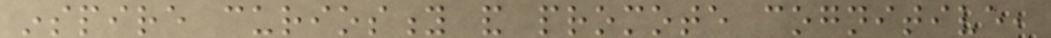inspire curiosity and promote cognitive,
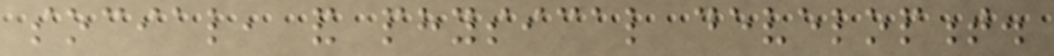social, and physical development.
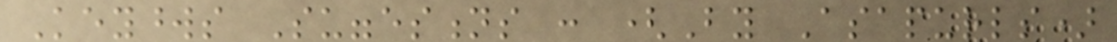Keywords Suggestions : (By Asapurls)
